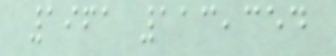1961 113,354
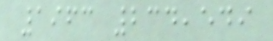1963 234,549
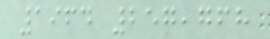1964 257,768
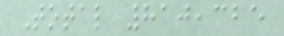Total 810,325
